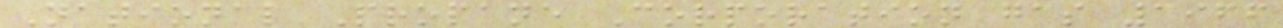National Propane Corporation gas 1966
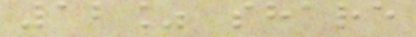12% share
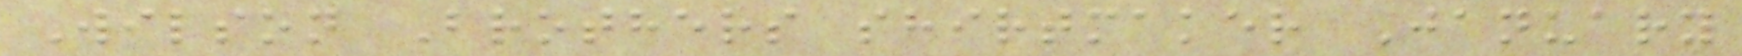Wilson Brothers shirtmaker January
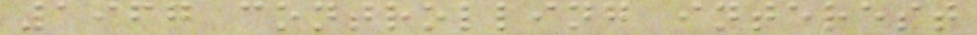1967 controlling interest
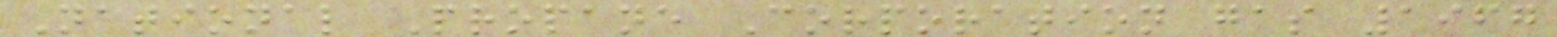National Propane Corporation gas 1967
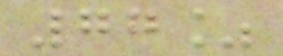77%
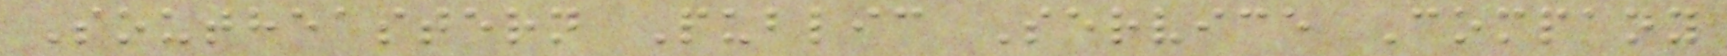Southeastern Public Service Company
